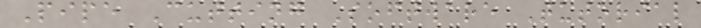Pipe Cutting Software Tutorial
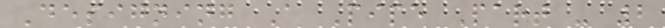Designing A Pipe Part - 2
